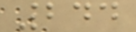244
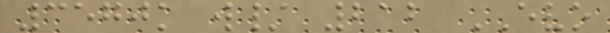3570k w/ 212 EVO
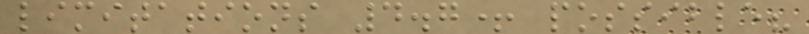limitations 4.7+ possible?
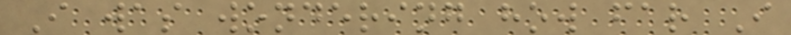I was wondering how far I
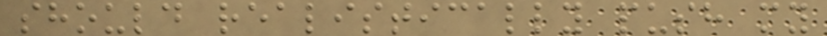should realistically push my
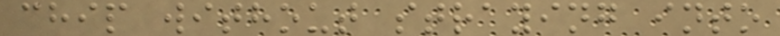chip without straying into
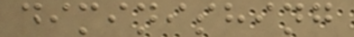diminishing
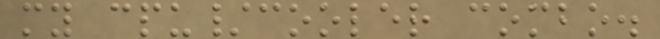my cpu/cooler combo.
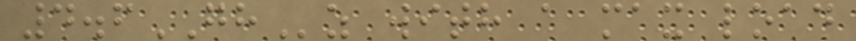4.6GHz with a max load
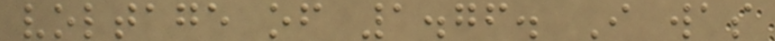voltage of 1.76. I was
